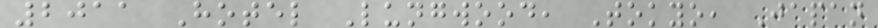2011 Hotel Lungwood, Tokyo, Japan
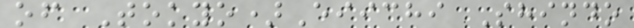of Tokyo)Eiichi Shindo
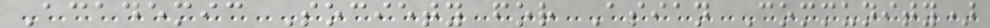Academic Society for Asian Community)
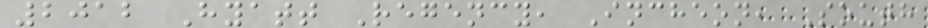2012 Hyatt Regency, Incheon, South
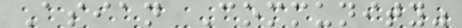Asian Community"
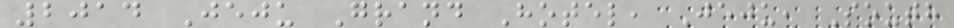2014 Jeju Grand Hotel, Jeju, South
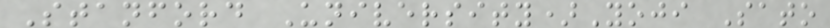Stanford University)Yoji Sato
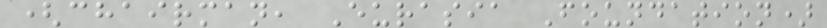(chairman, Eurasia Foundation)
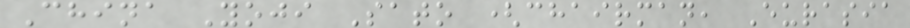China Yoji Sato (chairman, Eurasia
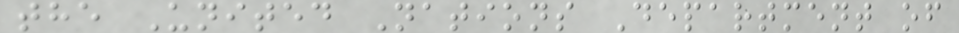the United Nations Department of
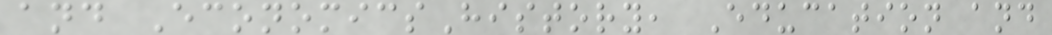and EconomicsHistory, Education and
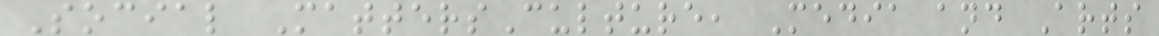Social MattersCulture, Media and Arts
